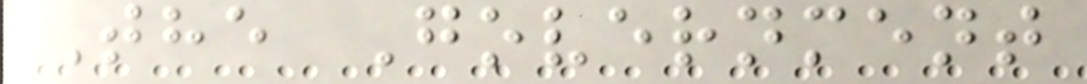The Government
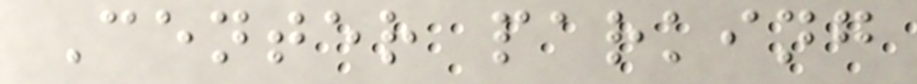Center parking
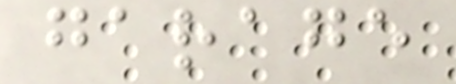garage
